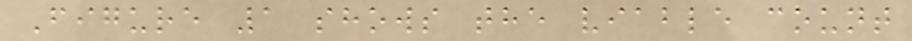Figure 1 shows the viable count
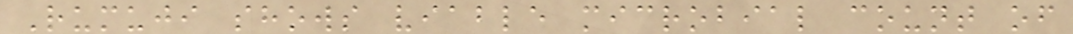Rumuji shows viable microbial count of
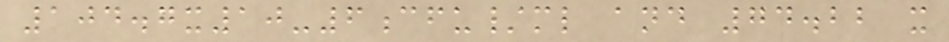104.7x10-6cfu/ml and 74.22 x
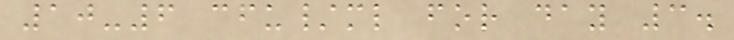10-6 cfu/ml for day 3.
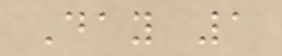Day 1
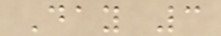Day 3
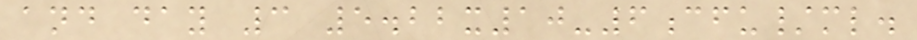and day 3 5.22x10-6cfu/ml.
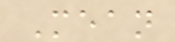Mean
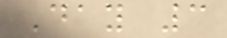Day 3
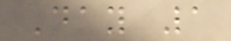Day 1
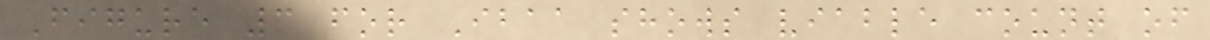Figure 3 for Ibaa shows viable count of
